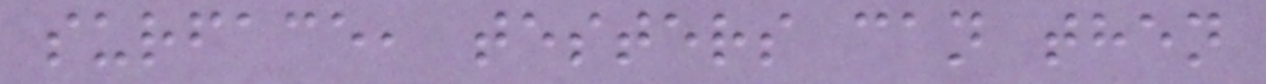surface, testers can then
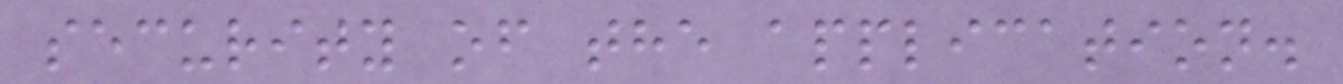security of the application.
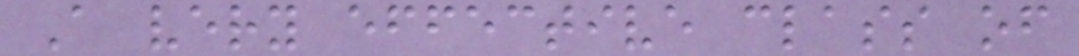A very effective class of
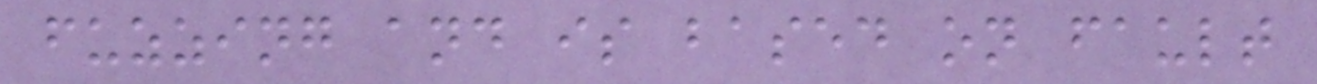fuzzing and is based on fault
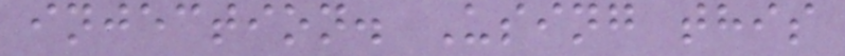injection. Using this
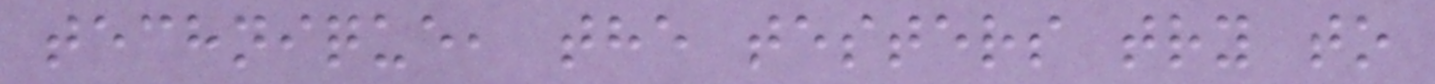technique, the testers try to
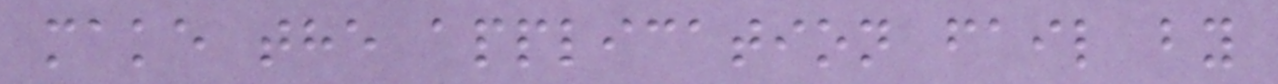make the application fail by
